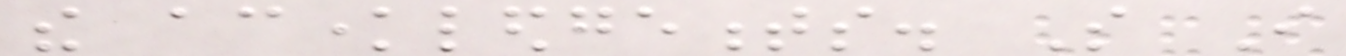the acknowledgements. So I
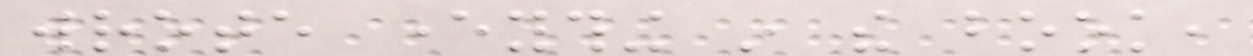wrote everything in the book,
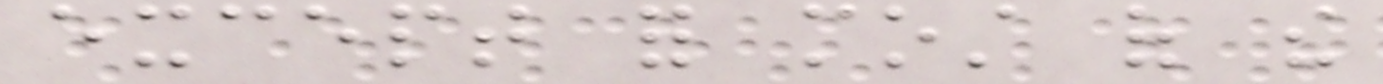except for most of the
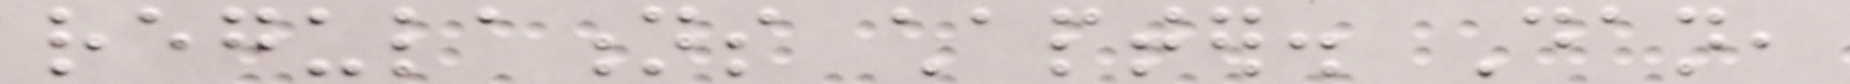regulations chapter. Dan,
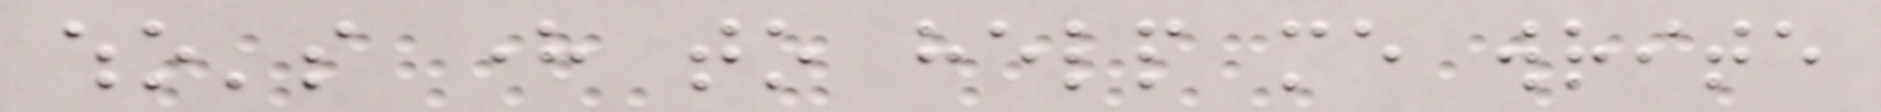who's here to help me write
